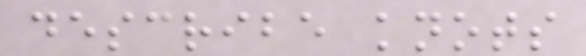describe knots
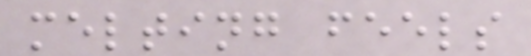melting feels
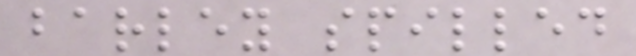barley spilled
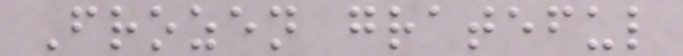Frozen grateful
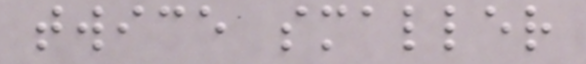twice smaller
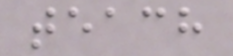teach
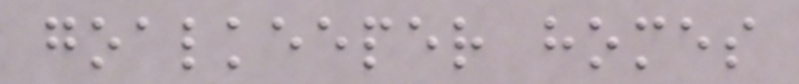goalkeeper homes
